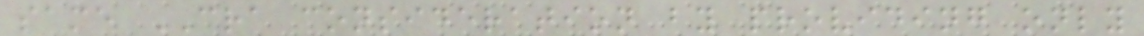same CRA consideration by providing only
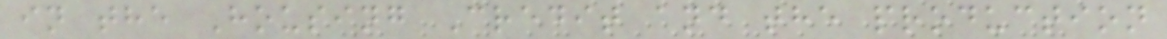in the Housing Credit and the production
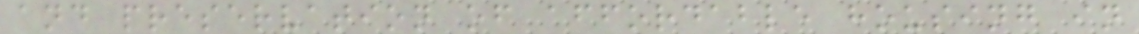and preservation of affordable housing in
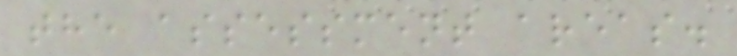the assessment areas.
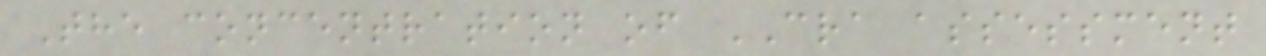The concentration of CRA assessment
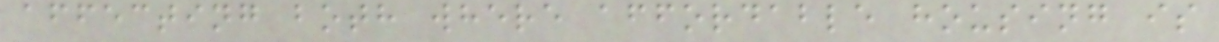affecting both where affordable housing is
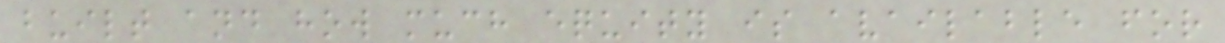built and how much equity is available for
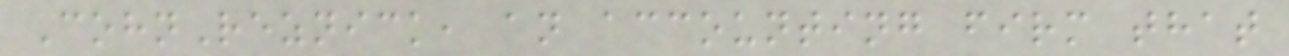CohnReznick, an accounting firm that
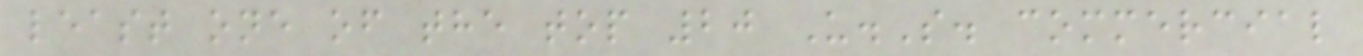least one of the top 20 U.S. commercial
